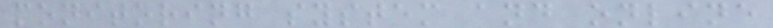monitoring system and online
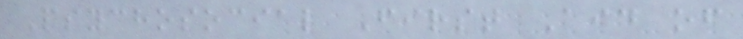Psychosocial First Aid of
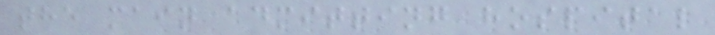the main admitting hospital
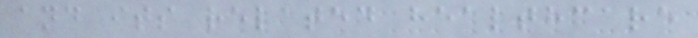and its related healthcare
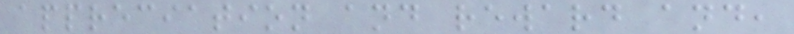appreciation and reward and,
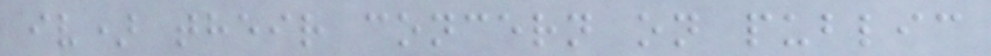iv) their concern on public
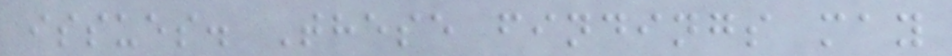issues. These findings may
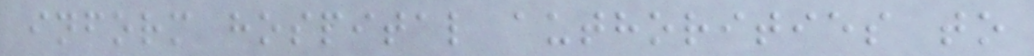inform hospital authorities to
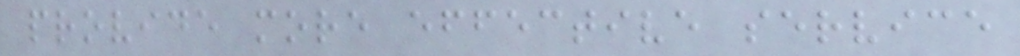provide more effective service
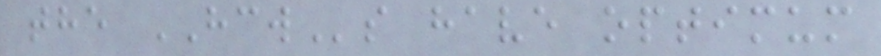the HCWs have optimum
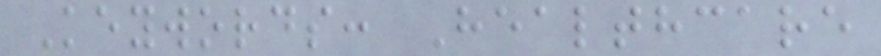Keywords: Healthcare
